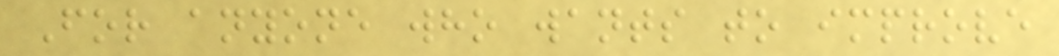For anyone who wants to improve
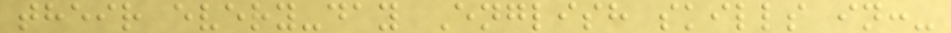their every-day English skills in:-
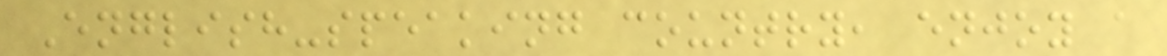English-speaking country, enjoy a
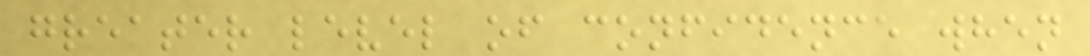greater level of confidence when
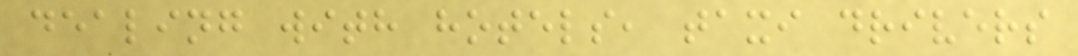dealing with hotels, taxi drivers
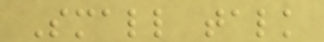Small talk
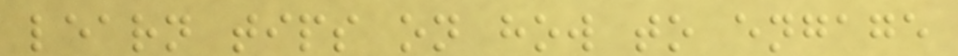learn tips on how to engage
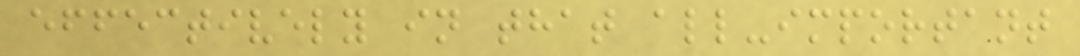effectively in that all-important
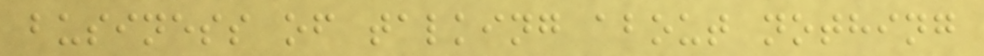business of talking about nothing
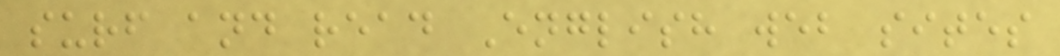surf and read English web sites
